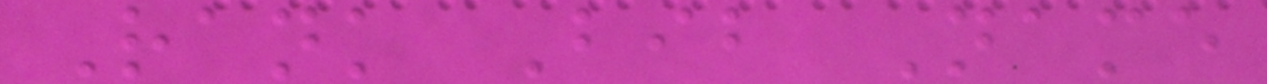Rank Bib Name
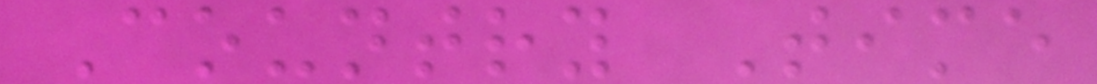Country Time
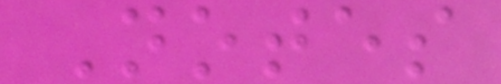Notes
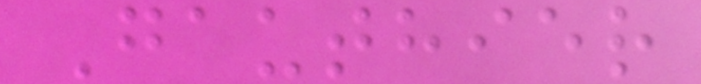Gauthier
